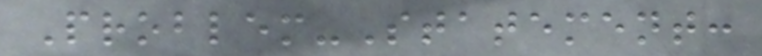Problem-Statement:
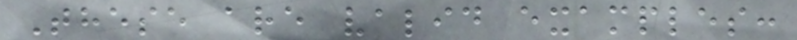These are valid examples:
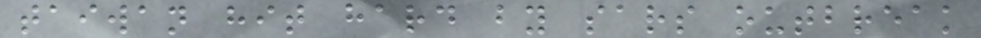taiwan hit hard by sars outbreak
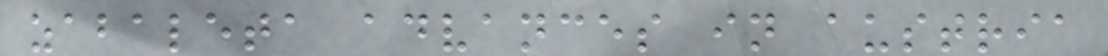zabaleta advances in austria
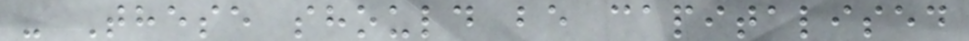- These should be capitalised
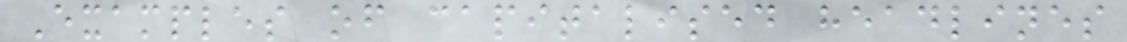Examples of capitalised headlines
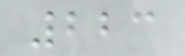223
